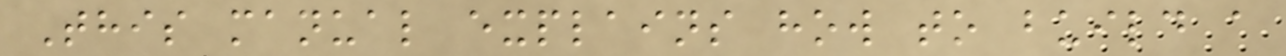This manual explains how to build a
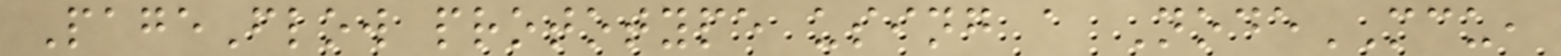PageFlow prototype using a NodeMCU,
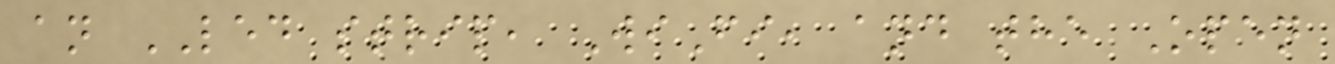an LED strip, WiFi, and the Open
